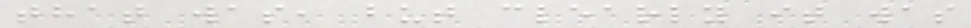that was, but clearly it was
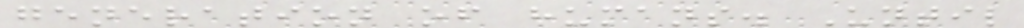generation of humans. Until
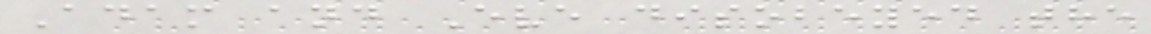Adam and Eve disobeyed the
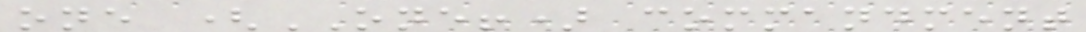one (ONE!) commandment
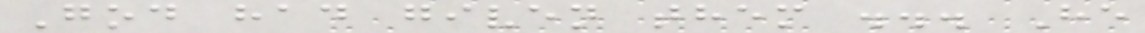God had given them ... He
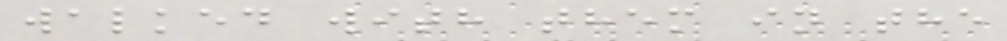walked with them in the
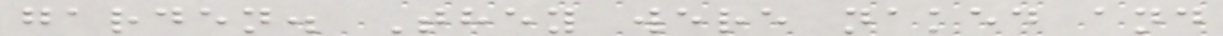garden. They were naked and
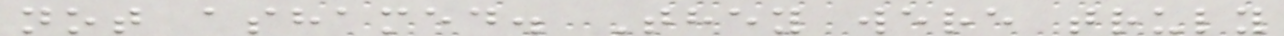not ashamed. They were truly
